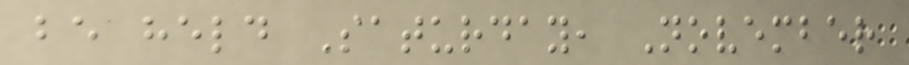be held Saturday, November
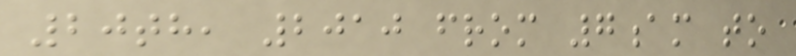20th, 2010 from 7am to
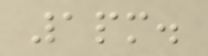1pm.
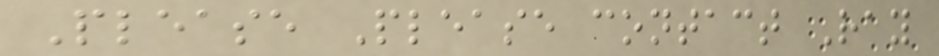Please Please contact Ray
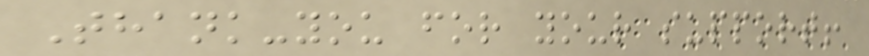Thank-you for your support!
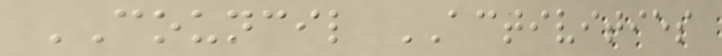COUNCIL ACTIVITIES
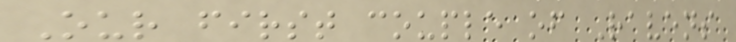Our first couple of Ravens
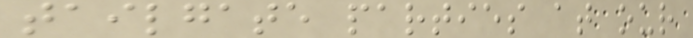tailgate parties at our
